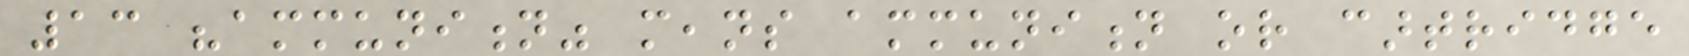13 "ammunition" means ammunition or cartridge
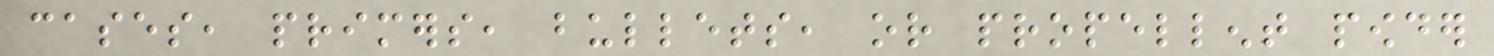cases, primers, bullets, or propellent powder
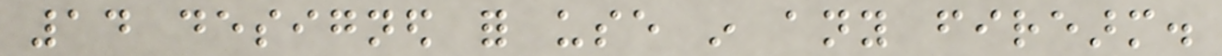14 designed for use in any firearm.
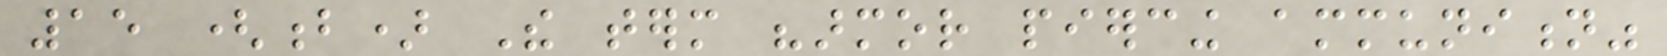15 (b) The term "armor piercing ammunition"
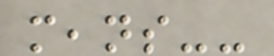means--
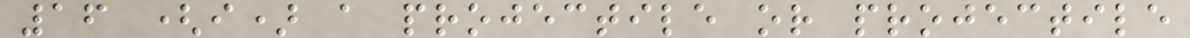16 (i) a projectile or projectile
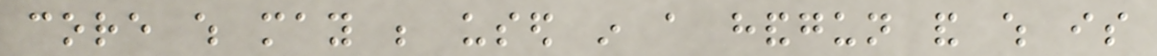core which may be used in a handgun and which is
